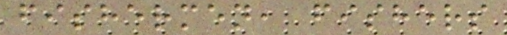fishermen, fishers
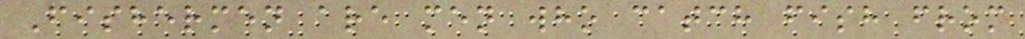Fishermen are men who catch fish from
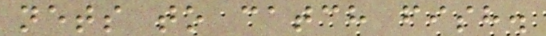nets to catch fish.
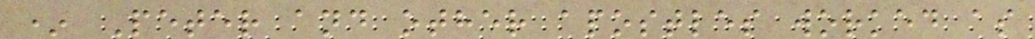* Peter and other apostles worked as
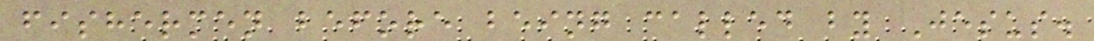fishermen before being called by Jesus.
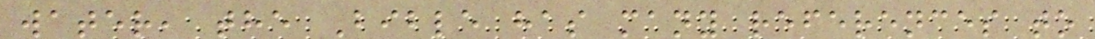water, the Bible has many references to
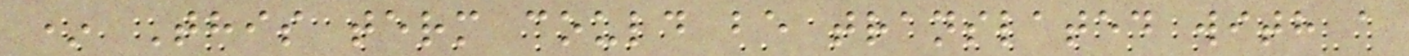* This term could be translated with a
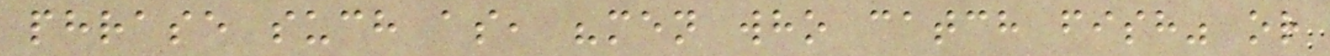phrase such as, "men who catch fish" or
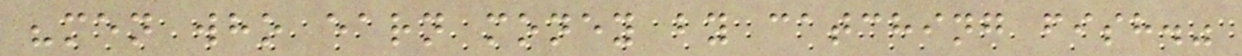"men who earn money by catching fish."
